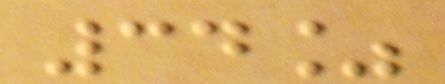34%
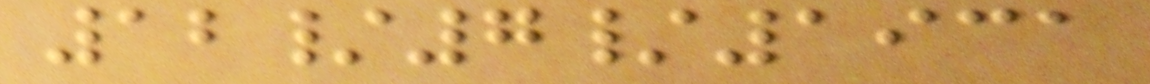12/7/1931
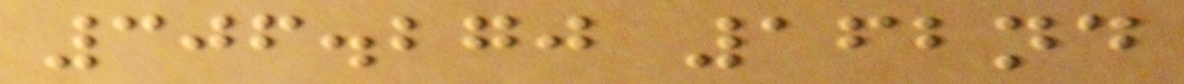306.270 162nd
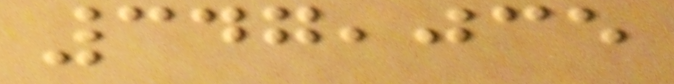347,035
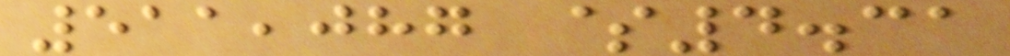511,087 $4.31
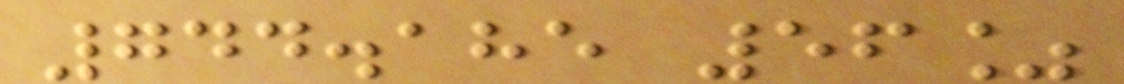744.185 56%
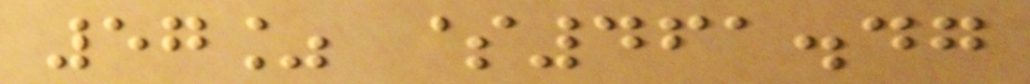57% $461.47
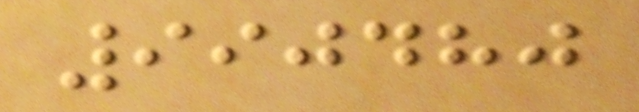990480
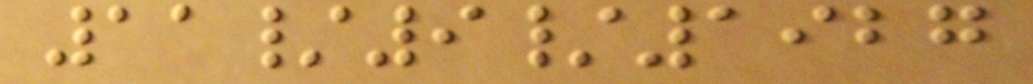11/9/1927
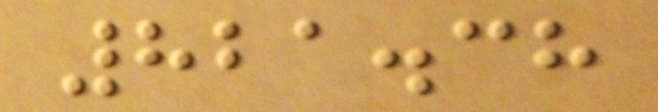821.38
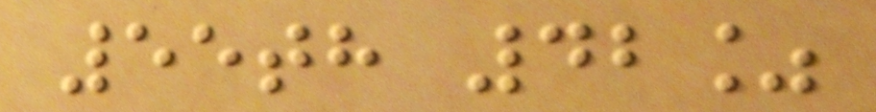55th 42%
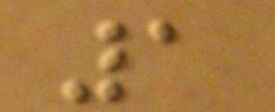1
